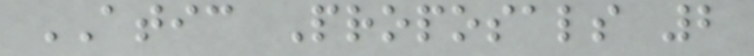ATIC Proposals 2
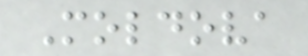Moldova
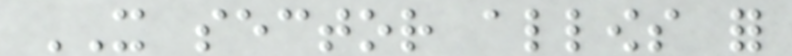IT sector allows for
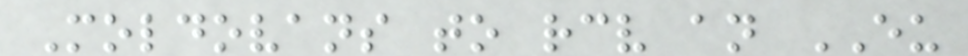Moldovans to receive an EU
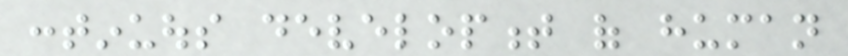continuous development of human
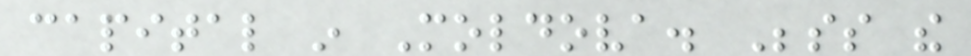capital in Moldova. Besides the
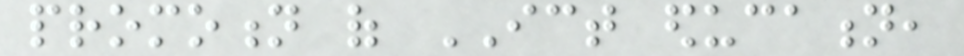promotion of ICT education,
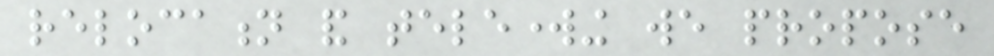relocation and teleworking we propose
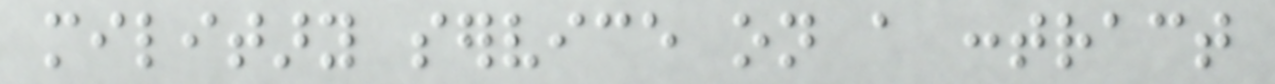military service on a contract
